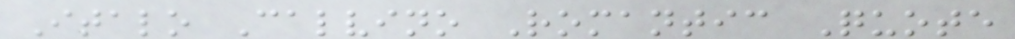Italo Calvino Romantic Quote
